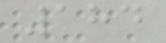184
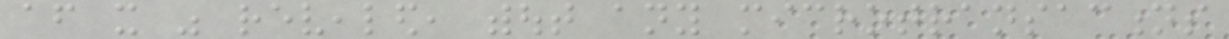after it was revealed, without any microtransactions
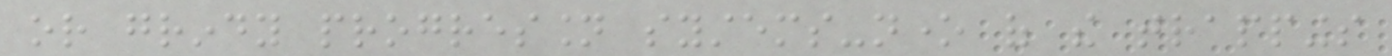or grindy progression systems-none of the trappings
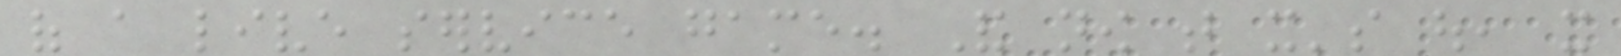of a live service game. And now that it's out, it
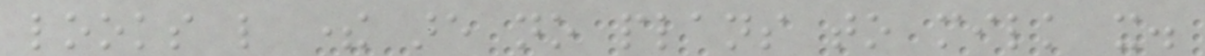looks like there are no plans to milk it.
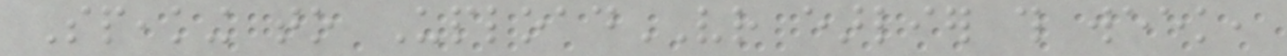Speaking to UploadVR earlier this week,
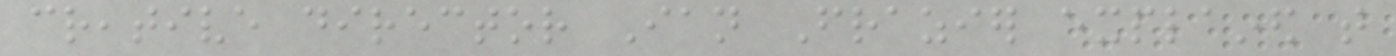creative director Ian Frazier explained that
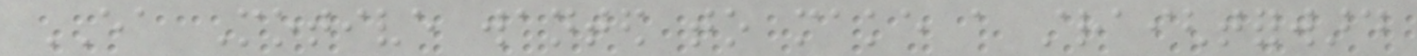EA Motive wanted to make a straightforward
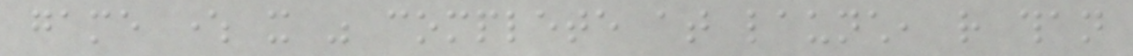game where it was complete at launch, rather than
